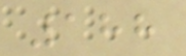188
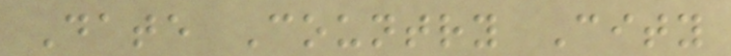Date Country City
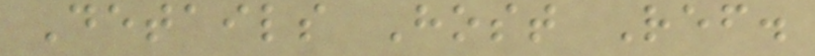Details Host Ref.
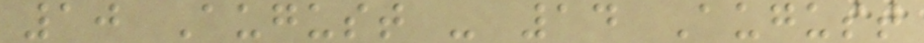10 August - 14 August
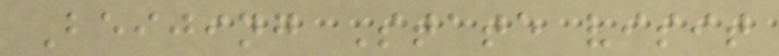Beijing State visit
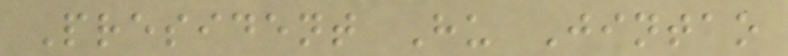President Hu Jintao
